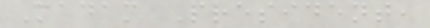Madam President,
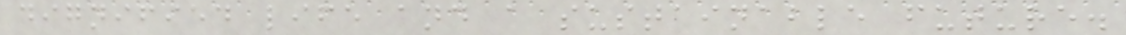dignified life and a sustainable future.
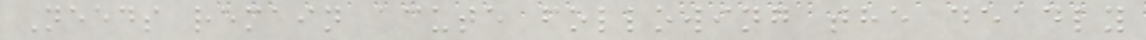Needs remain acute following the deadly
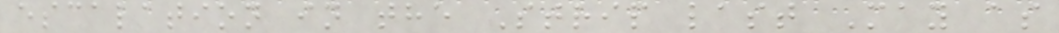escalation in the Strip last May as
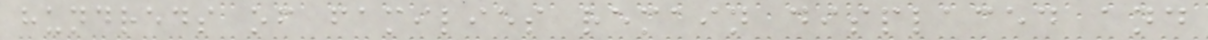hundreds of families remain displaced and
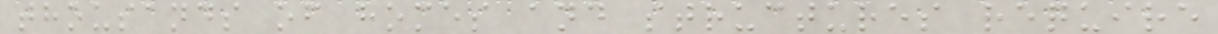thousands of homes and structures require
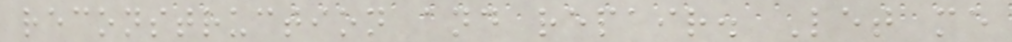reconstruction and repair. Let me
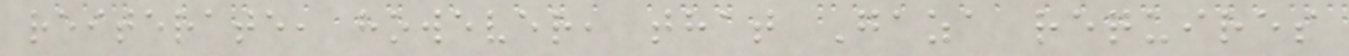reiterate, however, that Gaza requires
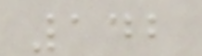142
